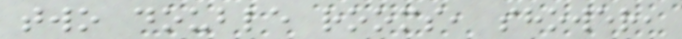two double rooms, shower,
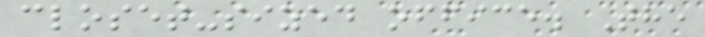closet-sized office. The
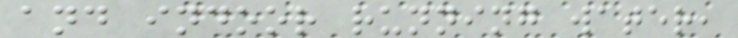and indoor running water,
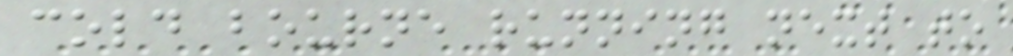cold bourne running next to
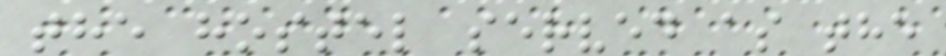the hostel served as the
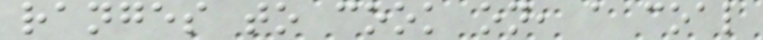ranges to cook on, a coal
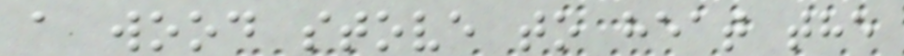a wood stove to heat the
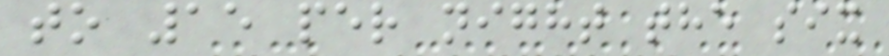to 15 per night the six
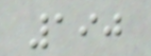190
